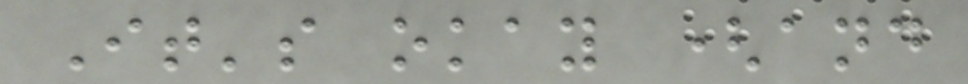It's okay (and
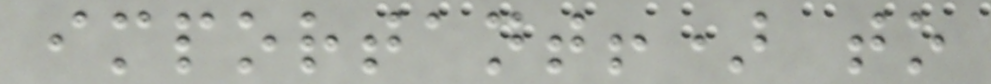important!) to
